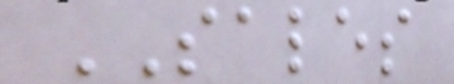SALES
